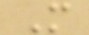M
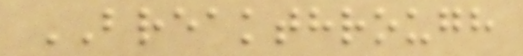BREAKTHROUGH
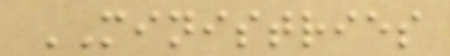MINISTRIES
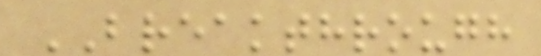BREAKTHROUGH
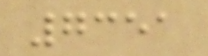7351
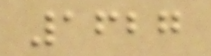1627
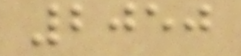2050
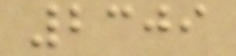2309
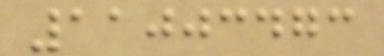11003473
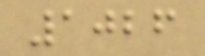1026
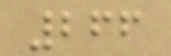266
